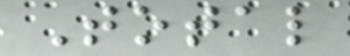Total
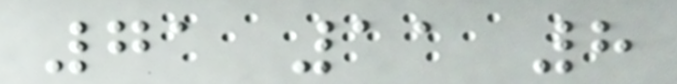71 11 8
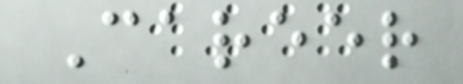Career
